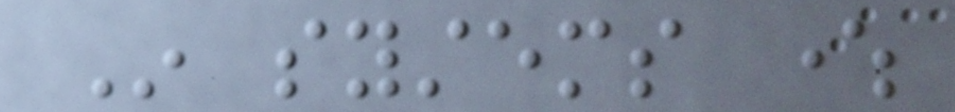In systems where
